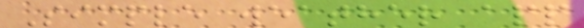Simple weather app
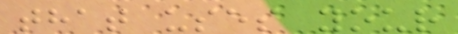that uses your
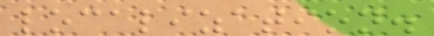localization.
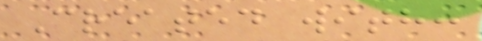Created with:
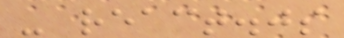- react.js
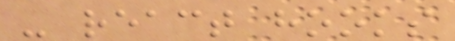- react hooks
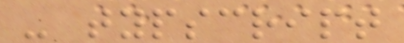- typscript
